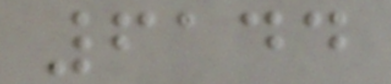6144
